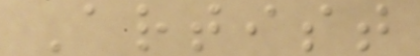Artist
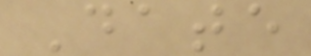Date
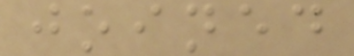joined
